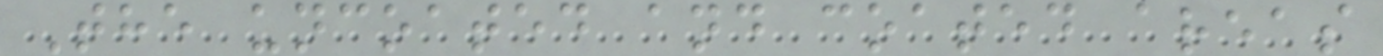The uncoated and coated areas
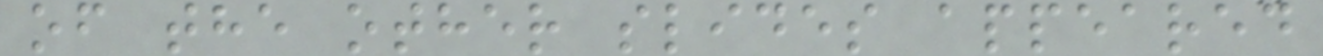of the other slides appeared
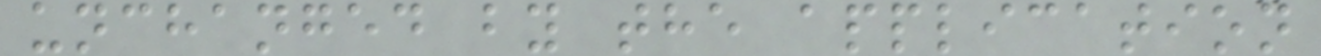unchanged by the application
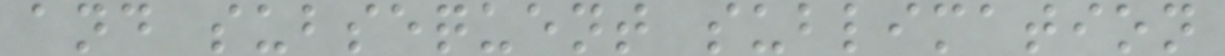and subsequent sublimation
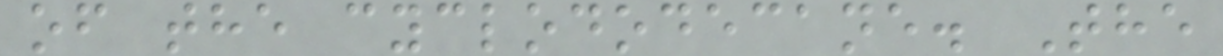of the cyclododecane. The
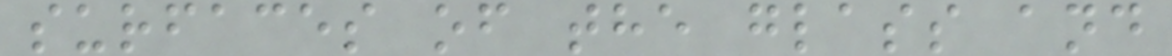surfaces of the glass and
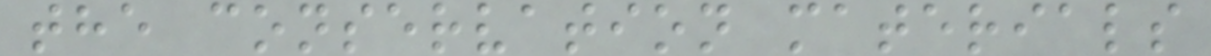the conservation materials
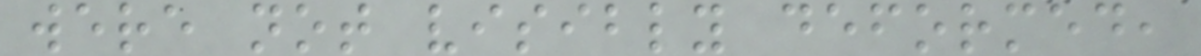were not visibly deformed,
